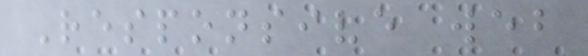Responsive web
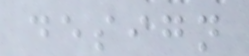design
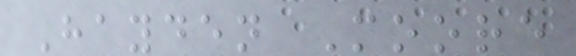Hayden Moore
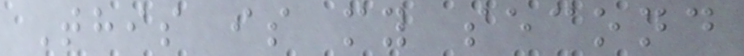This is my second
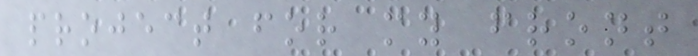project for my front
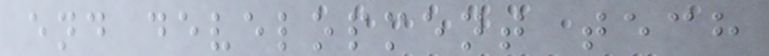end development tech
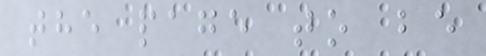the page to be
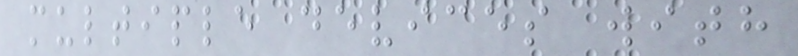multiple devices with
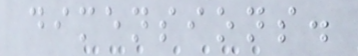dimensions.
